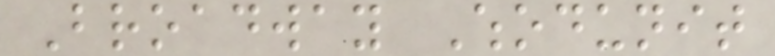Broadway Whodunit
